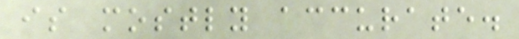is mostly accurate.
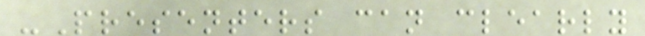-Presenters can clearly
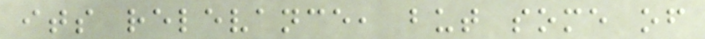its relevance, but some of
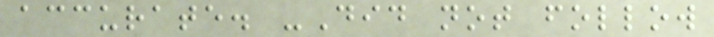accurate. -Did not follow
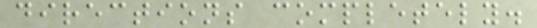directions completely.
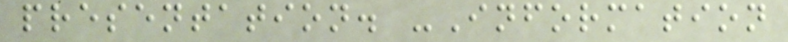presentation. -Information
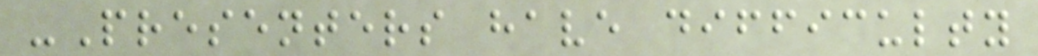-Presenters have difficulty
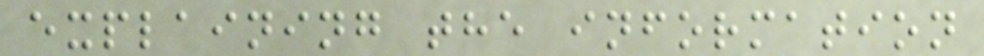explaining the information
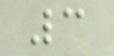3
